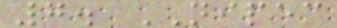7. NIPEC
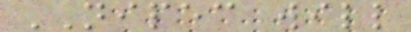NIPEC will
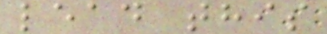lead this
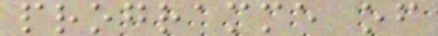programme of
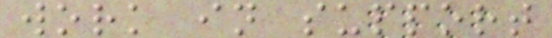work in support
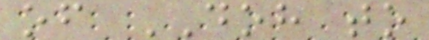of DOH to
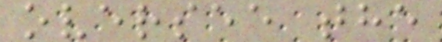oversee the
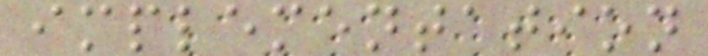implementation
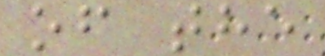of the
